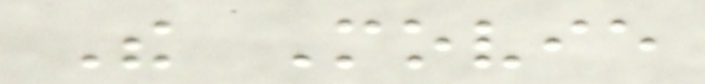The Movie
